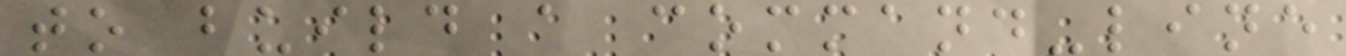to build a command-line
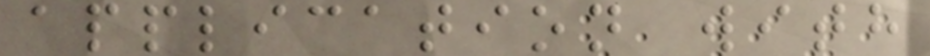application with
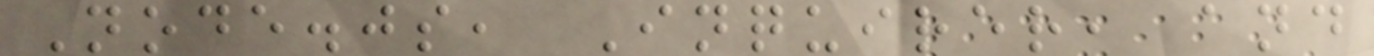Node.js, Inquirer, and
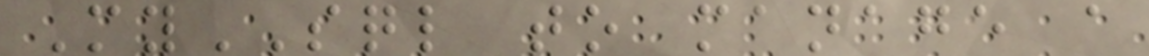MySQL to manage a
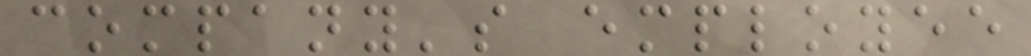company's employee
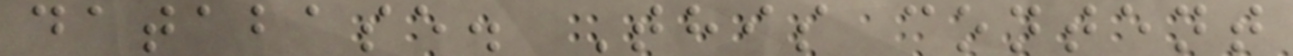database. This content
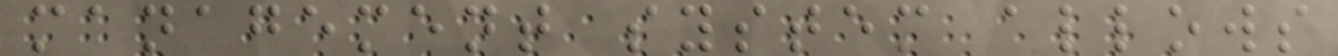management system allows
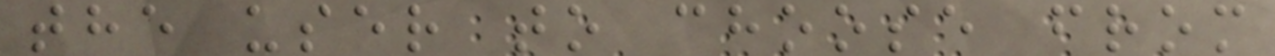the user to choose from
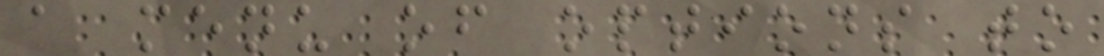a menu of options to
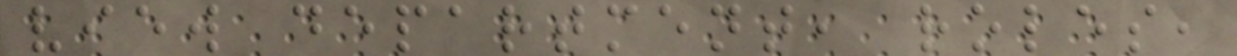view department, roles,
